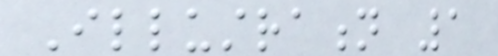Illustration 1
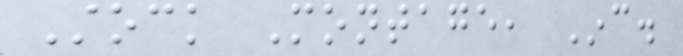Stock Montage, Inc.
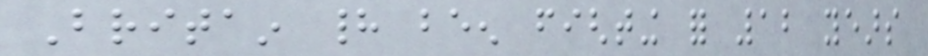Britain had been fighting for 12 years
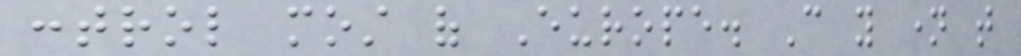control most of Europe. Can you name that
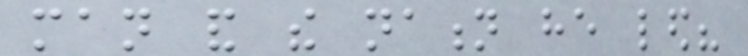man and the nation he led?
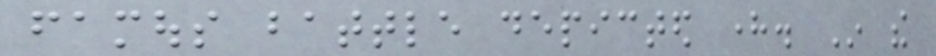famous battle depicted here. In the
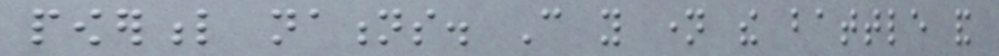powerful nations. Can you name the battle and
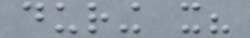during it?
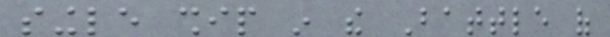single ship in the Battle of
